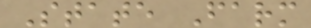State Farm
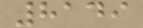8149
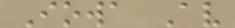Iowa Av
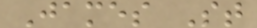James St
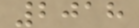2018
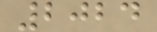2024
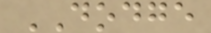DODGE
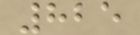825
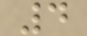4
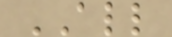ALL
